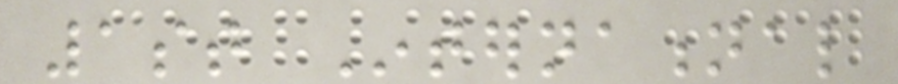1st International
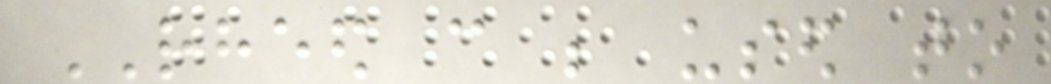RHEED can be used to
